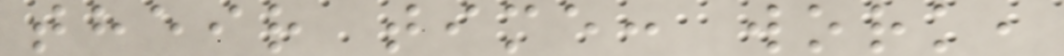their time: work,
